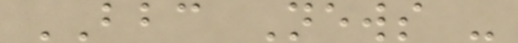BBC News -
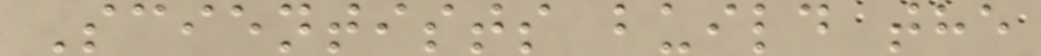Scientists build the
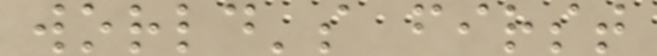world's first
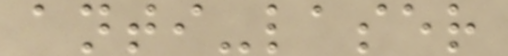anti-laser
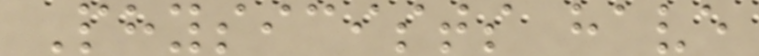Physicists have
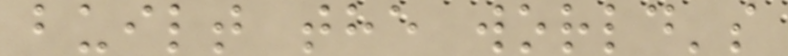built the world's
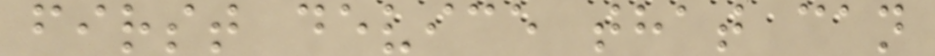first device that can
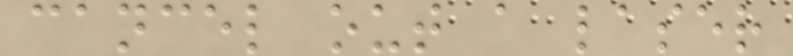cancel out a laser
